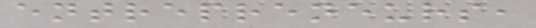entrepreneurs,
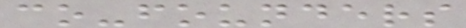co-founders
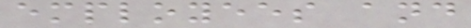employees and
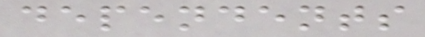dependents
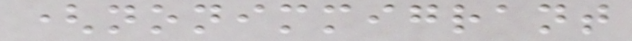(nonimmigrant
